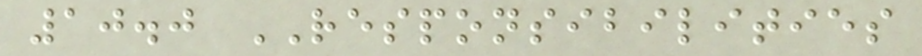10.0 RESPONSIBILITIES
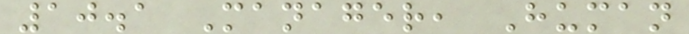10.1 Manager, Human
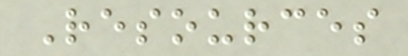Resources
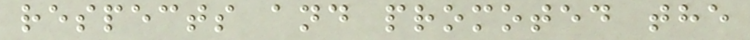respects and promoted the
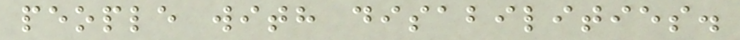people with disabilities.
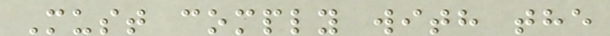Must comply with the
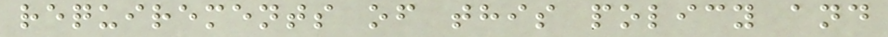requirements of this policy and
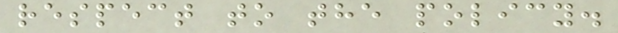respect to the policy.
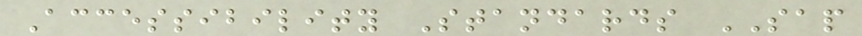Accessibility Standards SAP
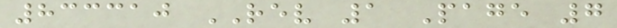833310 REV 1 Page 7
